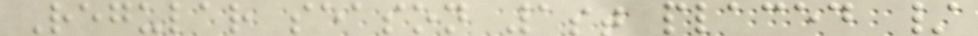Regular season 1st placed /
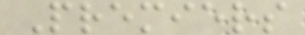Premiers
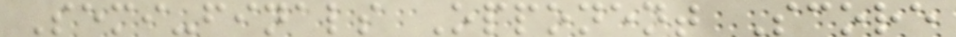Semi-finals Opponent Score
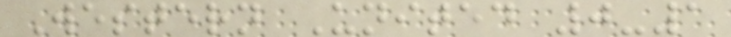Western United 0-1
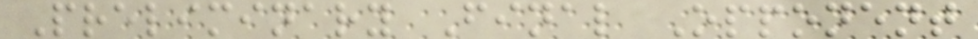Preliminary Final Opponent
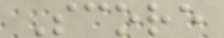Score
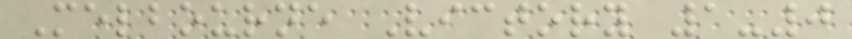Melbourne Victory 1-0
